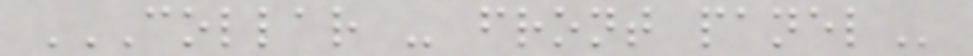COLLAR - FRONT PANEL
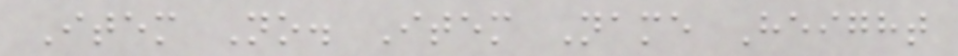Item No. Item Name Height
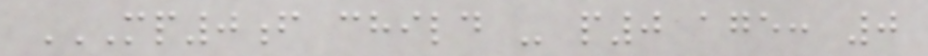MP0F CHILD - P0 AGE: 0
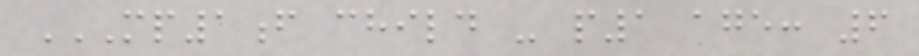MP1F CHILD - P1 AGE: 6
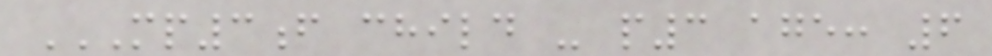MP3F CHILD - P3 AGE: 6
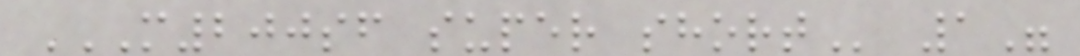M200SF SUPER SHORT 1"
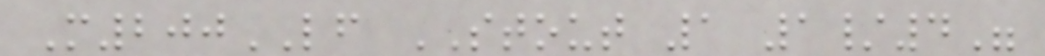M200LF STOUT 1 1/4"
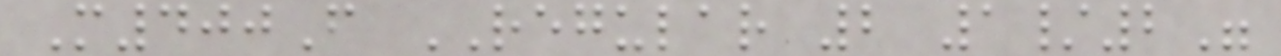M400F REGULAR 2 1/2"
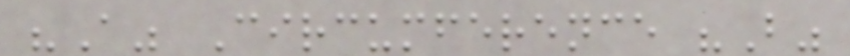"A" Circumference "B"
